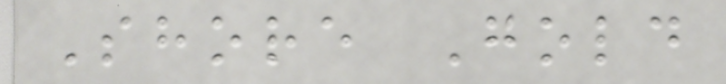Shore Gold
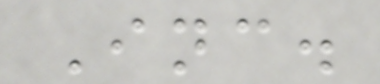Inc.
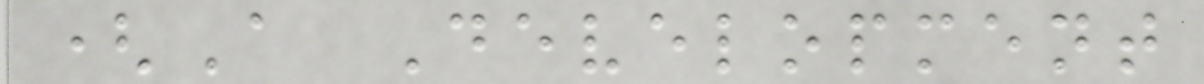(A Development
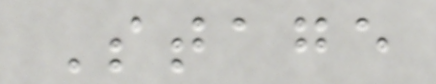Stage
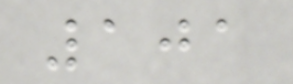101
